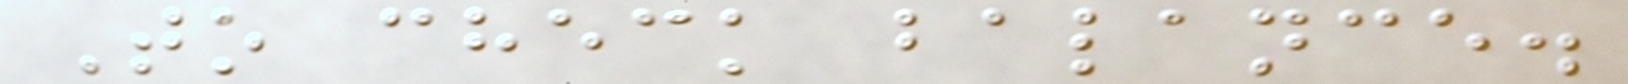To check balance.
